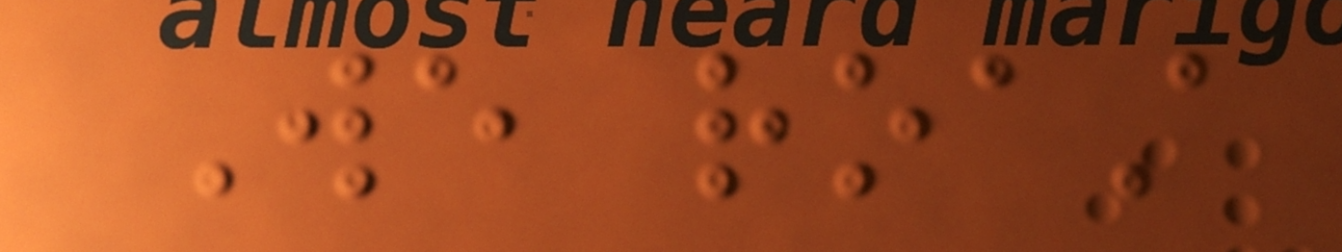We roast
